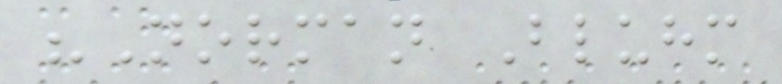"Norman Bluhm
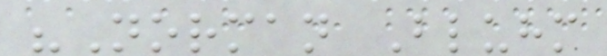"Norman Bluhm
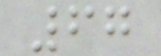67
